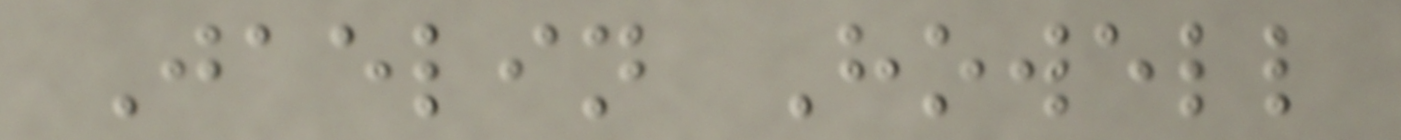Jaelin Howell
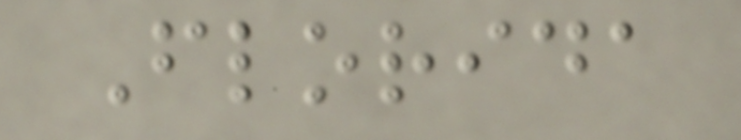Florida
